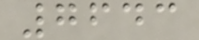7643
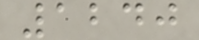1240
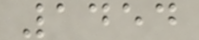1454
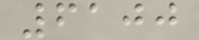6100
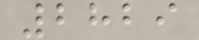2829
